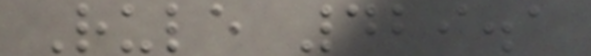Rule 429.1
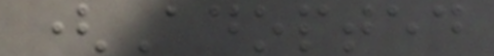(Adopted
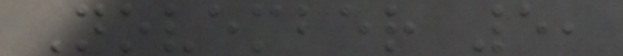November 5,
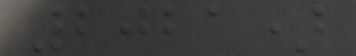2021)
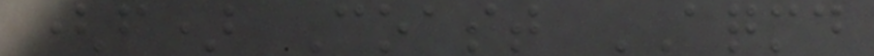(f) Coast AQMD
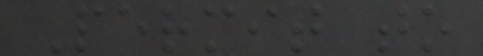Permit to
